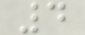4
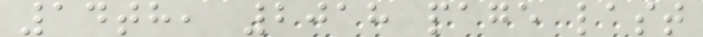14th, 2018 page last
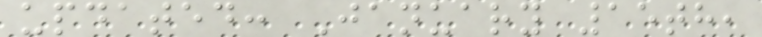updated: January 15th,
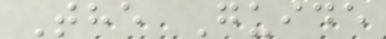The Guide
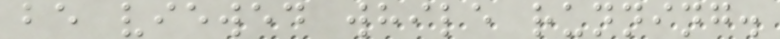be viewed while running.
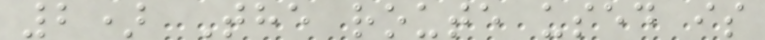2) The route used is
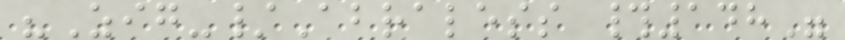"Zig-/Abraless #148"
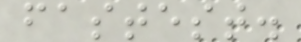fastest.
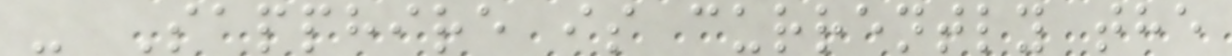- Sapphire is currently the
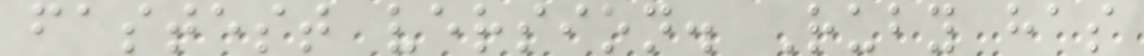fastest version. Ruby has
